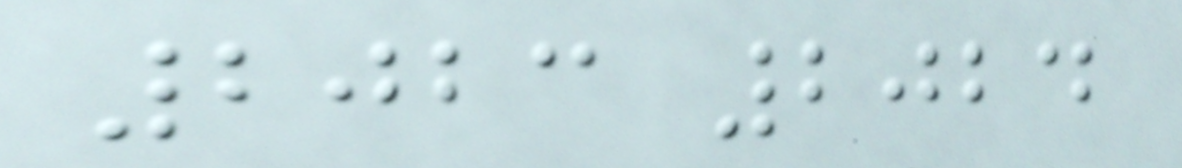2023 2024
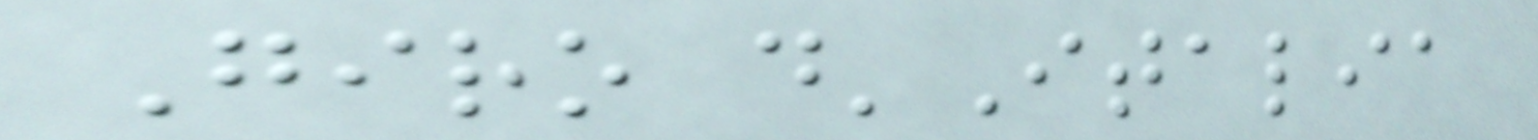Giro d'Italia
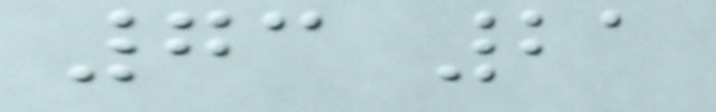73 21
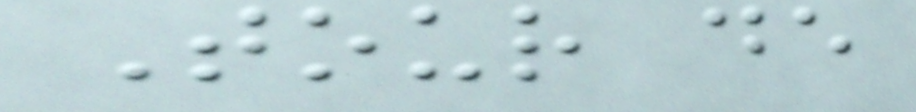Tour de
